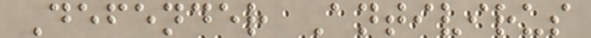Defender Antivirus
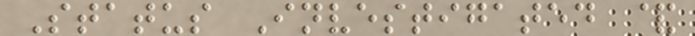Status Investigated &
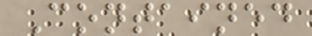Contained
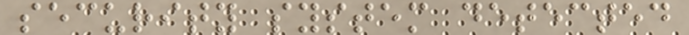security system detected
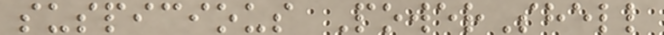suspicious PowerShell
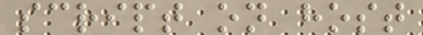script on host
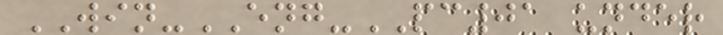WIN-ENG-PC01 under
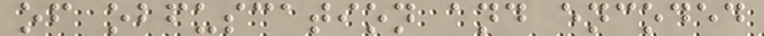of obfuscation and encoded
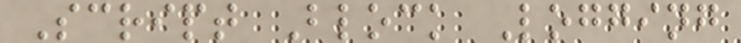Script Block Logging
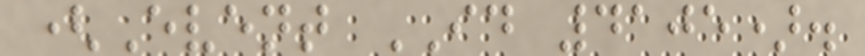(Event ID 4105).
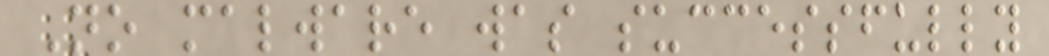No malware was successfully
